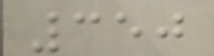350
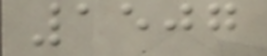1507
